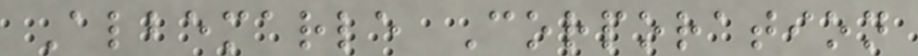Albemarle Corporation
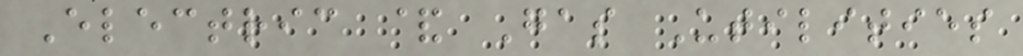Electric & Gas Utilities
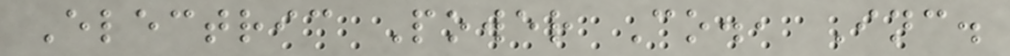Electric Power Co., Inc.
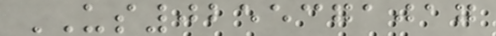US0255371017
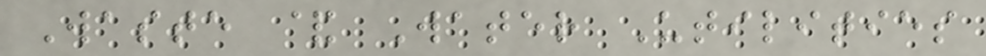Waste & Water Utilities
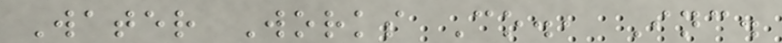Water Works Co., Inc.
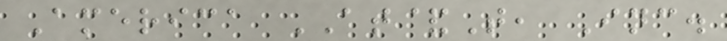America AT&T, Inc.
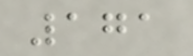171
